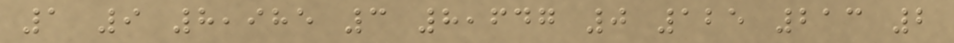1 9 8,985 3 8,647 0 125 213 2
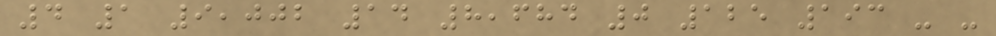4 1 9,002 14 8,684 0 125 193 - -
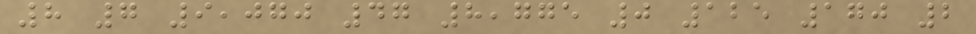8 7 9,070 47 8,775 0 125 170 2
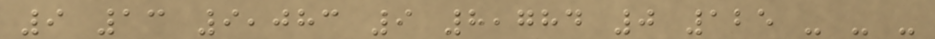9 13 9,083 9 8,784 0 125 - - -
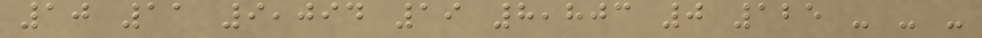10 11 9,094 19 8,803 0 125 - - -
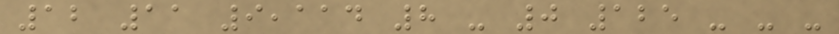12 11 9,114 8 - 0 125 - - -
